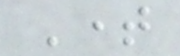Time
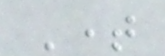Time
